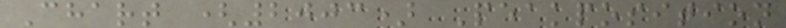Chart (2003) Peakposition
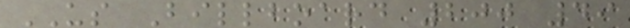US Billboard 200 49
